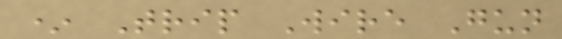* Trip Wire Gun
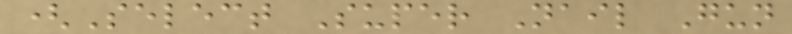(Select Super Nail Gun
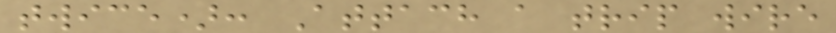twice): Attach a trip wire
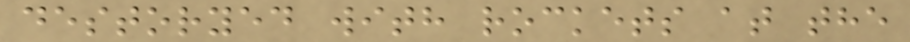destoryed with rockets at the
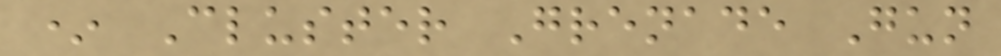* Cluster Grenade Gun
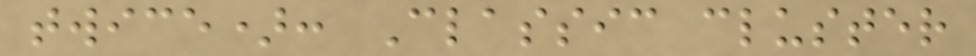twice): Classic cluster
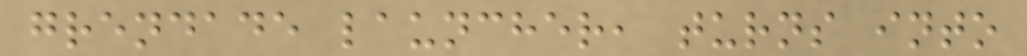grendade launcher, turns into
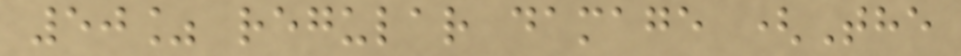50% regular damage (The
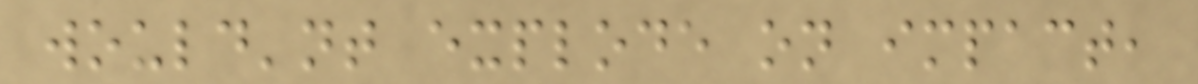would'nt explode on impact,
